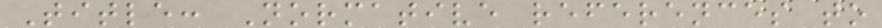Title: Normative references to
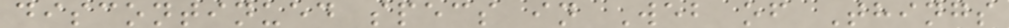discontinued specs in Web of Things
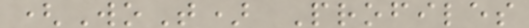(WoT) Profiles
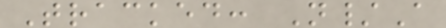Tracked: N/A
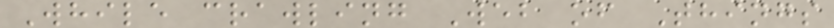While crawling Web of Things
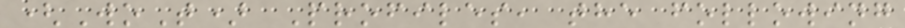(WoT) Profiles, the following
